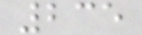235
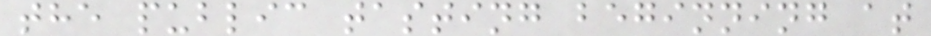the public tasting beginning at
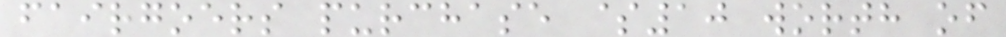fairgoers purchase $10 worth of
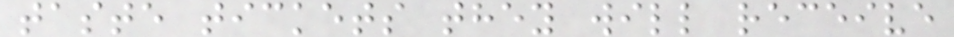taste tickets they will receive
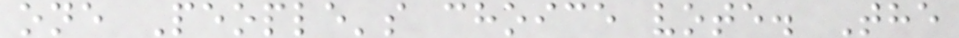one People's choice vote. The
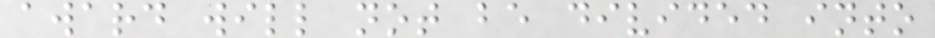award will not be divided into
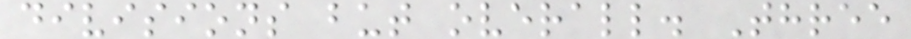divisions but overall. Three
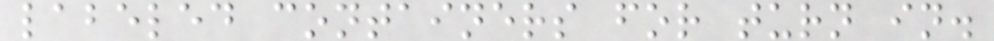labeled containers for turn in.
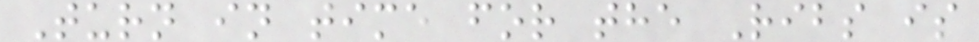Turn in time for the Ribs is
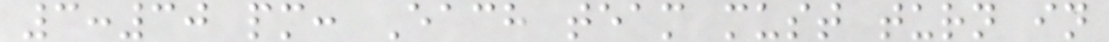3:30 pm: Each team must turn in
